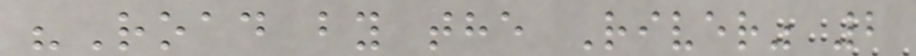"Road by the River" 2
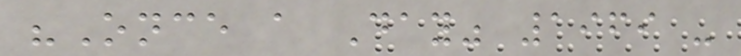"Once a Day" 1969 -
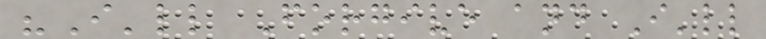"I'll Forgive and I'll
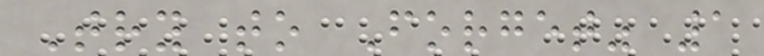Try to Forget" 1
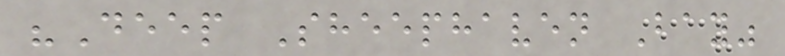"Deep Sheephaven Bay"
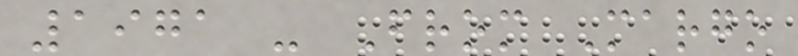1971 - From Margo
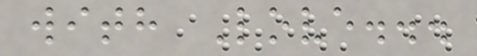with Love...
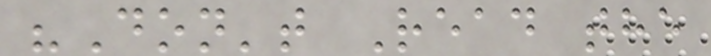"Don't Read the
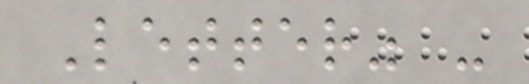Letter" -
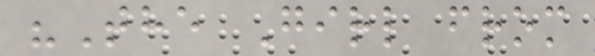"The Girl from
